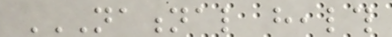NATIONAL HEALTH
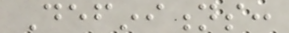Definitions:
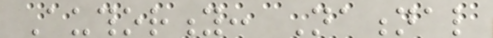Authority: National
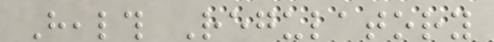Health Regulatory
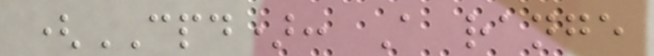(CPD): A range
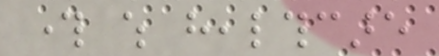through which healthcare
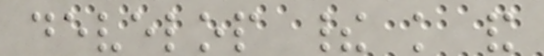develop their knowledge and
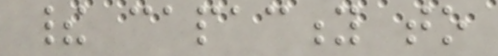their capacity to
